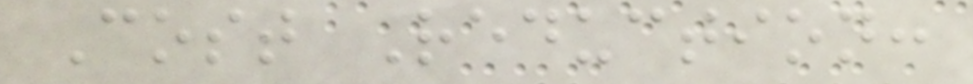Cost Reduction:
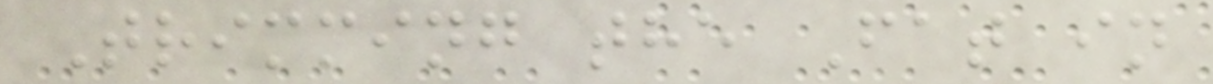Trimming the Fat in
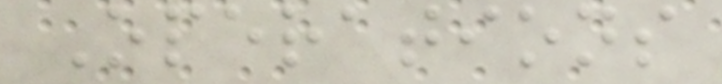Operations
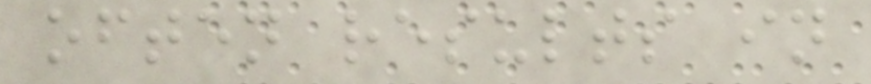often results in
